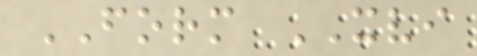FORM XVI
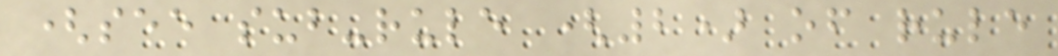(see sub-rule (2) of rule
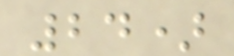24)
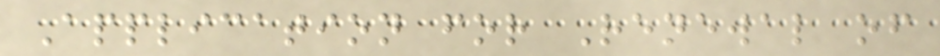Application for Renewal of
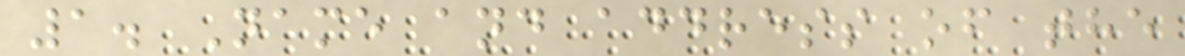1. Name and address of the
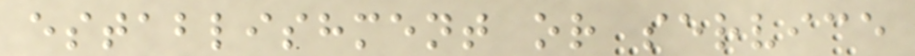establishment or service
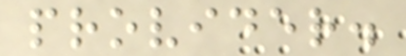provider.
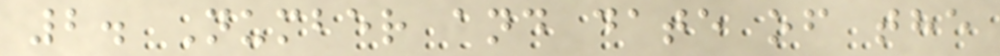2. Number and date of the
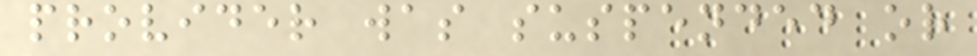provider was suspended or
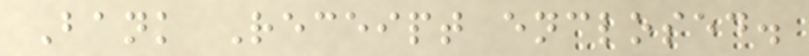Bank Receipt enclosed.
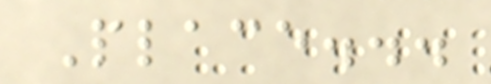Place...
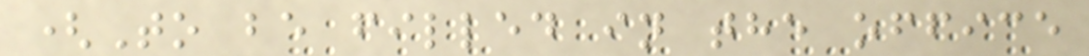(To be filled in the office
